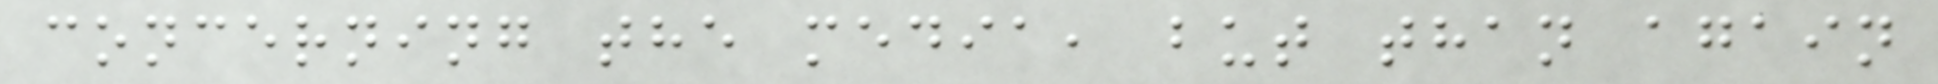concerning the media, but than again
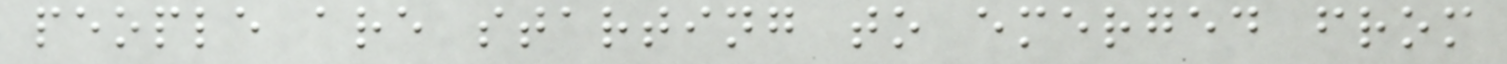people are starting to emerged from
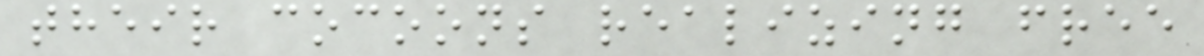their cocoons realizing free
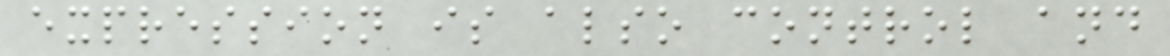expression is also control and
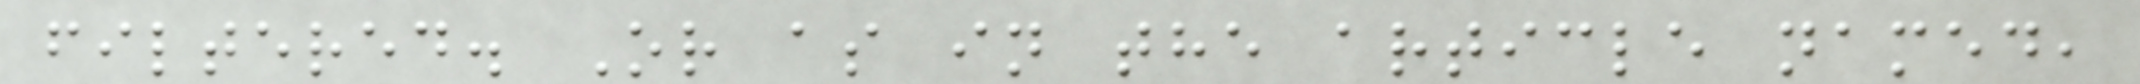filtered. Or as in the article named,
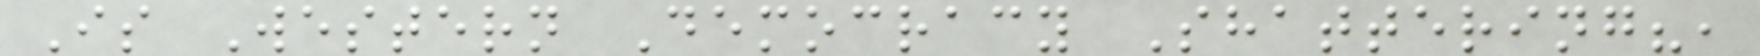Is Western Democracy Shattering?,
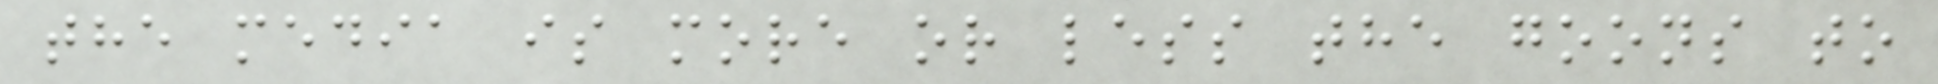the media is more or less the goons to
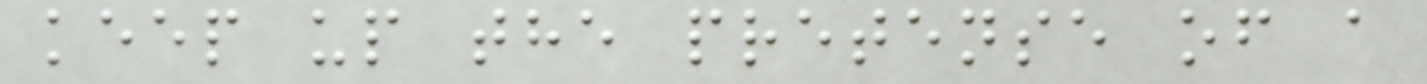keep up the pretense of a
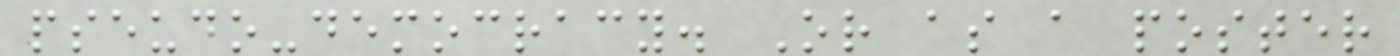pseudo-democracy. Or as a poster
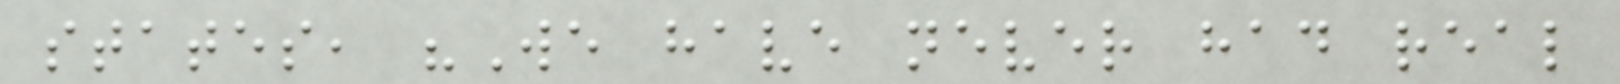states, "We have never had real
